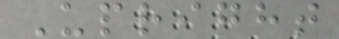Upright
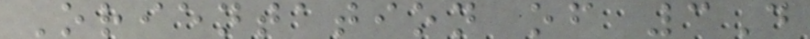Orientation of 3D
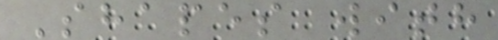Shapes with
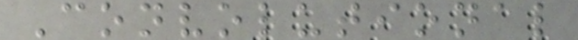Convolutional
